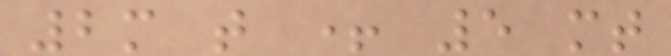2m t + 5 mt
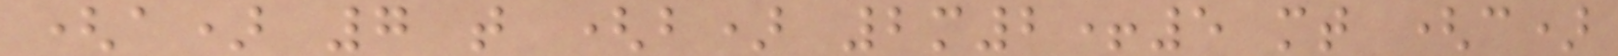(a) 7 t (b) 2m2+5 mt (c)
